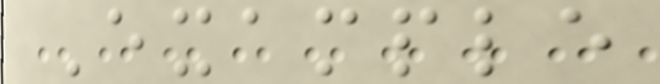Example
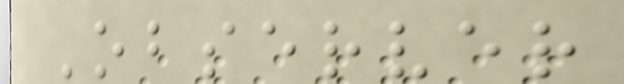Observer
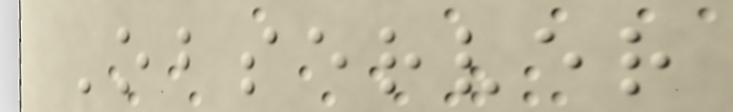Observer
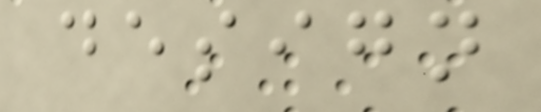design
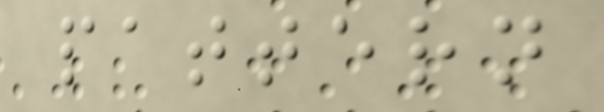pattern
